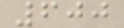600
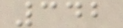342
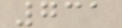731
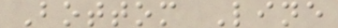Bottom Line
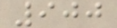900
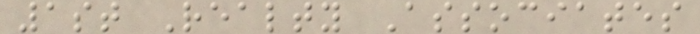1st Realty Associates
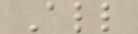All
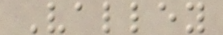Valley
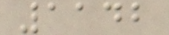1142
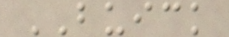BUICK
